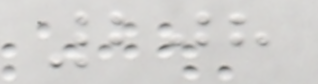208
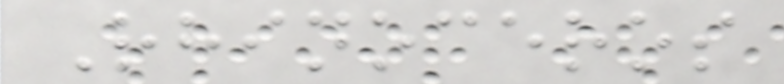Rhinoceros
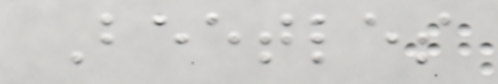Beetles
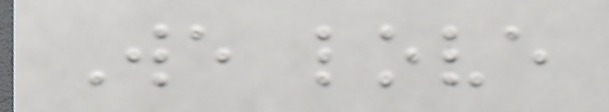We love
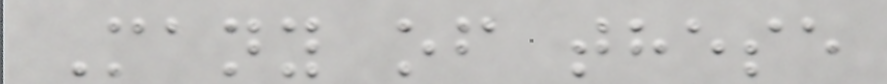Many of these
